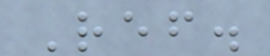Ref.
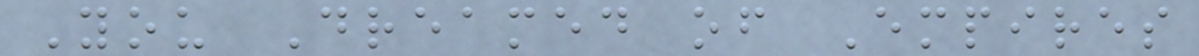You Dreamed of Empires
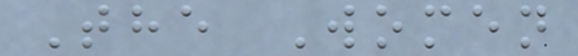The Women
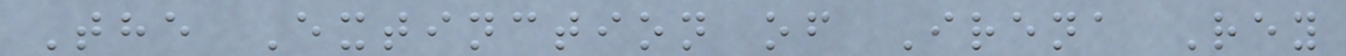The Extinction of Irena Rey
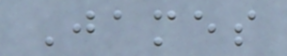James
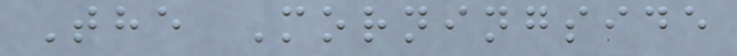The Morningside
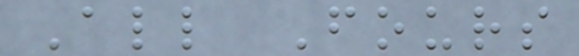All Fours
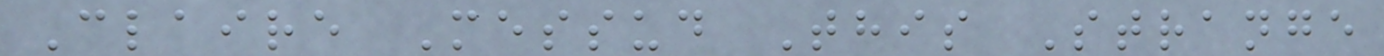Claire Messud This Strange
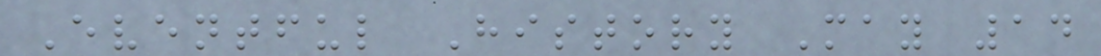Eventful History May 14
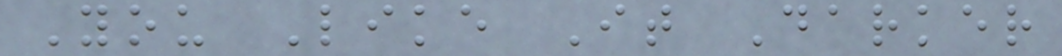You Like It Darker
